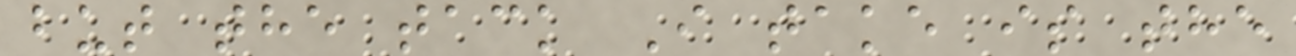but the tack I take is the
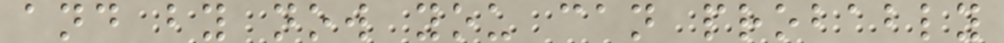and by now you can probably
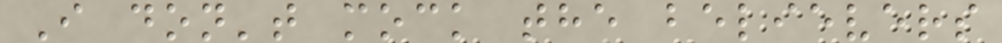I don't mock the believers
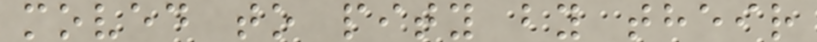moved to pity by their
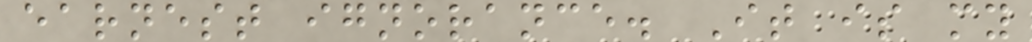earnest ignorance. It is my
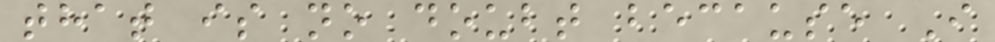that is no doubt because I
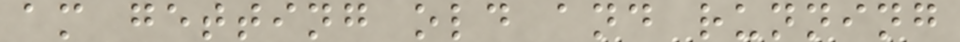am getting old and running
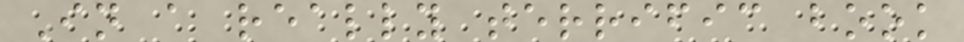In a really terrific book
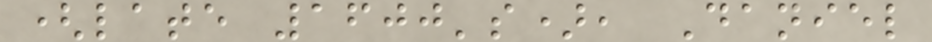(late 1600's), Daniel
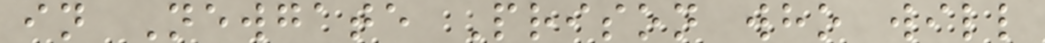in Newgate Prison who will
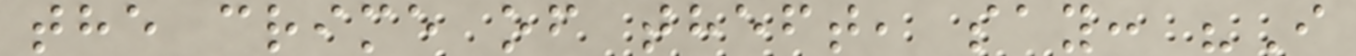the crime of theft, say: "I
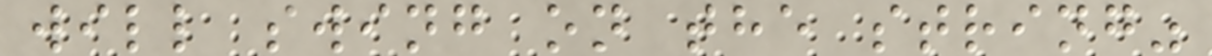will swing on the string"
